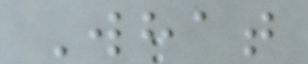What
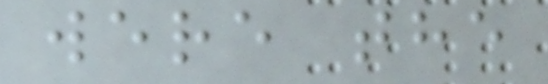were the
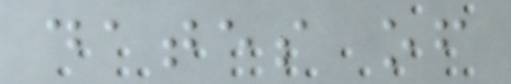dates of
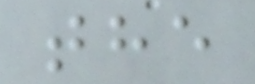the
